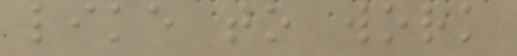like to work
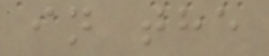in the
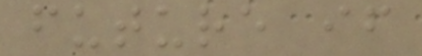future if
